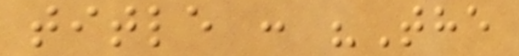title : "The
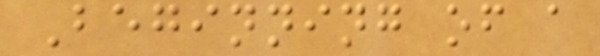Beginning of a
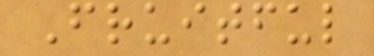Fruitful
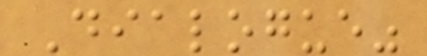Dialogue"
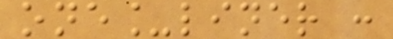one_liner :
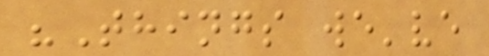"Things we've
